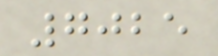7025
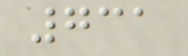731
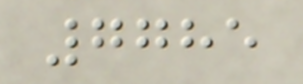7785
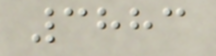3883
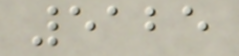5125
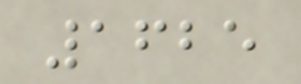1625
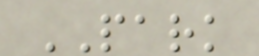PARK
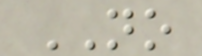NO
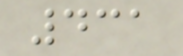431
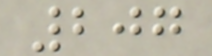207
